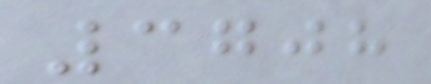3708
